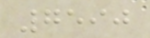7590
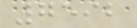7592
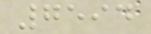7594
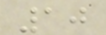10
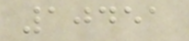10451
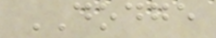DODGE
